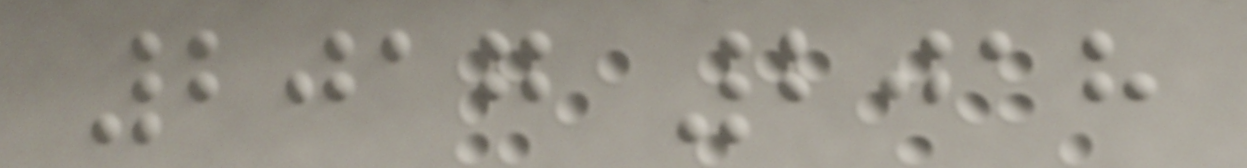2017 2018
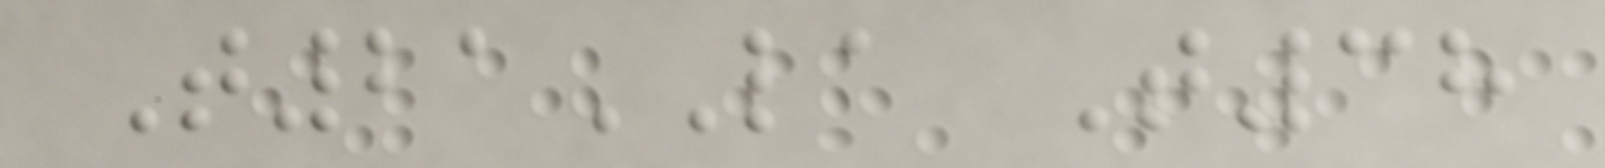T21LA T38
